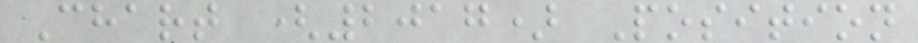Chart (2017) Position
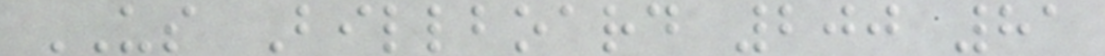US Billboard 200 81
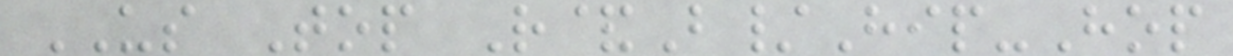US Top R&B/Hip-Hop
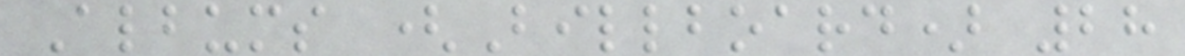Albums (Billboard) 28
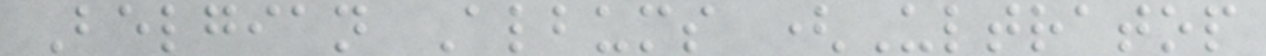Belgian Albums (Ultratop
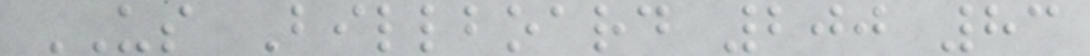US Billboard 200 83
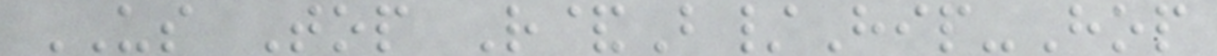US Top R&B/Hip-Hop
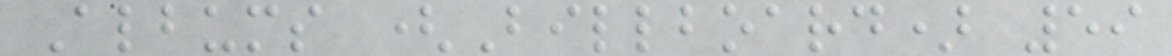Albums (Billboard) 59
